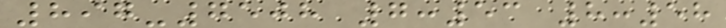897-7508 7:53 8:58
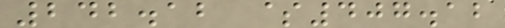242.12 $407.12
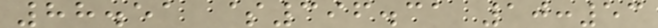88.51 $396.31 10:53
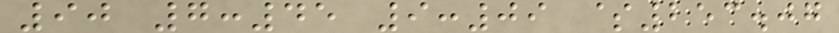90 7:45 9:09 $253.07
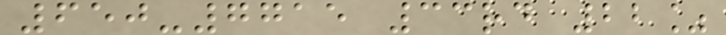650-7715 33rd 22%
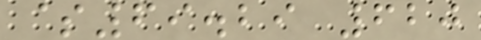$69.29 620
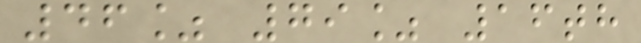46% 79% 16th
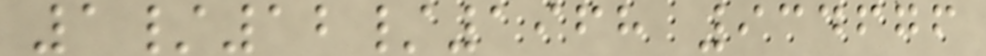1/12/1968 934676
